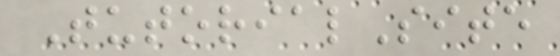TutorialSite
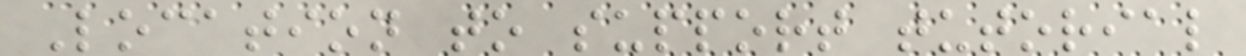Location to support tutorial
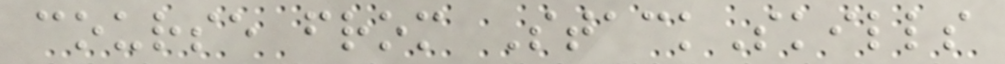course from StackSkills
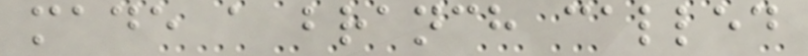made a branch called
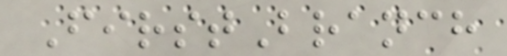FirstBranch
